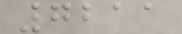7211
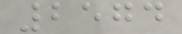2574
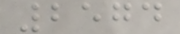2574
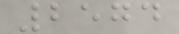2574
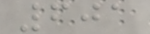601
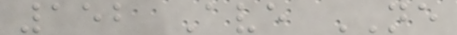152 Ave NE
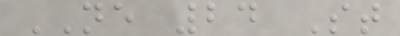NE 24 St
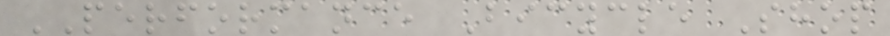PERFORMANCE Bicycle Shop
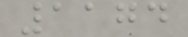1174
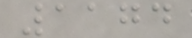1174
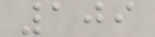109
